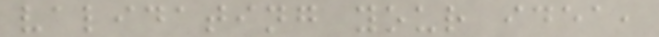validating your idea,
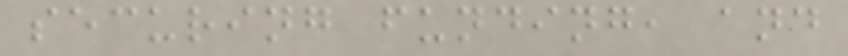securing funding, and
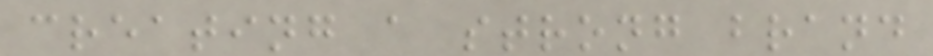creating a strong brand
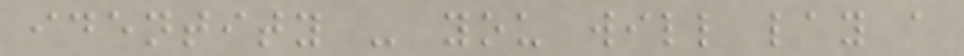identity - you will lay a
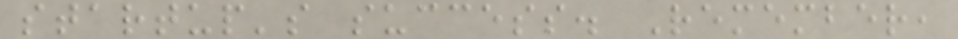startup's success. Remember,
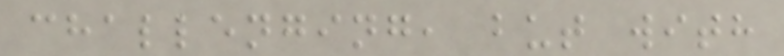challenging, but with
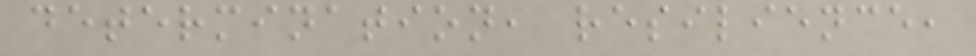determination, resilience,
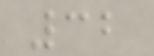32
